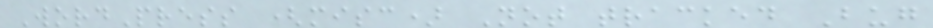WordPress (misc) Not tracked Bug
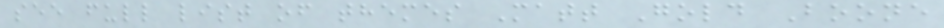see full list of themes Matt Gold Boone
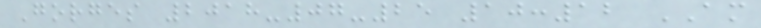Gorges 2018-07-25 10:12 AM
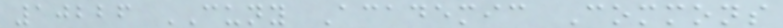10226 CUNY Academic Commons
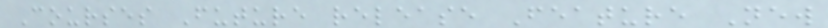Courses Future release Feature New
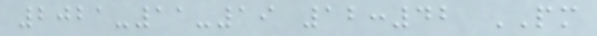2021-11-19 12:42 PM
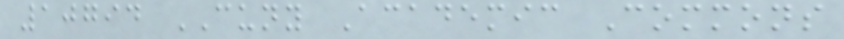10794 CUNY Academic Commons
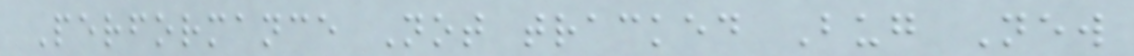Performance Not tracked Bug New
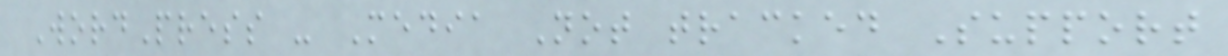WordPress - Media Not tracked Support
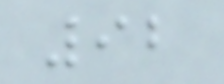92
